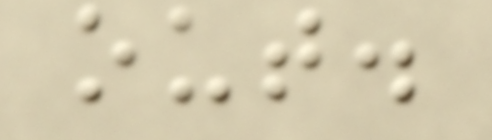out.
